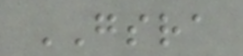GSRA
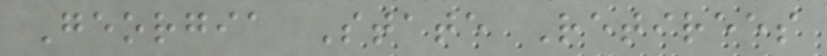Georgia State Retirees
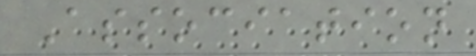Association
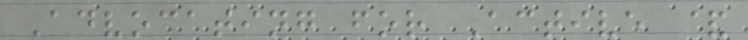Advocating for Active &
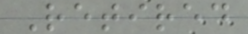Retired
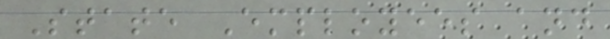State Employees and
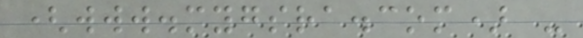(www.mygsra.com) -
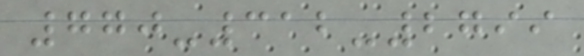770-312-2799
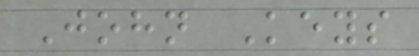John Keys
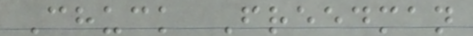Chuck Freedman
